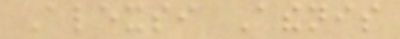Alexsi Athenis
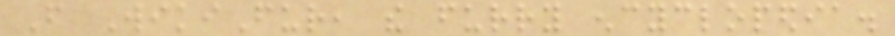From WikiFur, the furry encyclopedia.
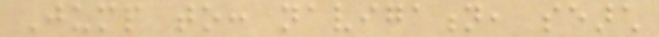Jump to: navigation, search
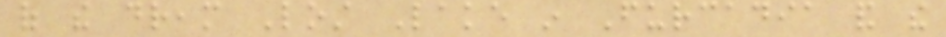of the dream Lost Lake in Furcadia and the
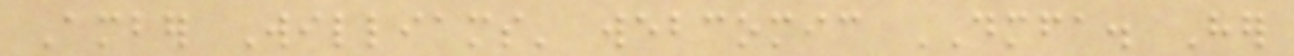Amber Williams' webcomic DMFA. Her
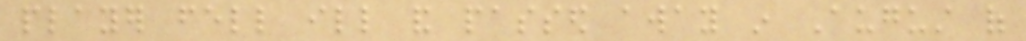player fell ill and passed away in August of
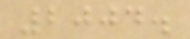2004.
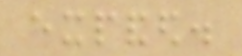expanded.
